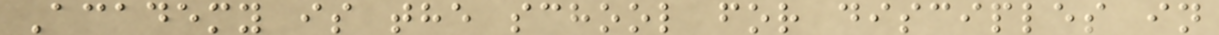Academy is the school for disciples in
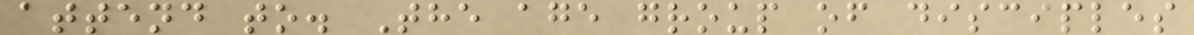attend to. The age group of disciples
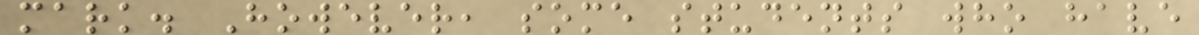mark. However, some students who have
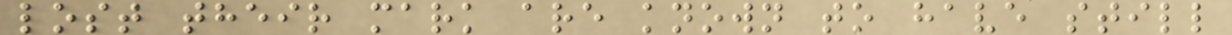lost their mark are known to have still
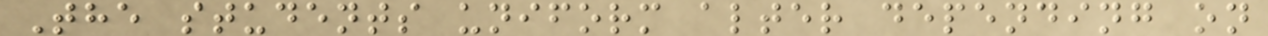The students uniform alter depending on
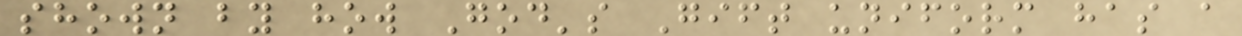shown by how God's Gift uniform has a
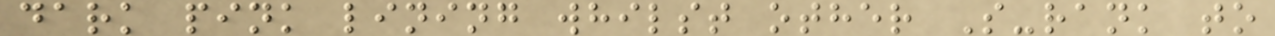dark pink lining whilst other S-rank to
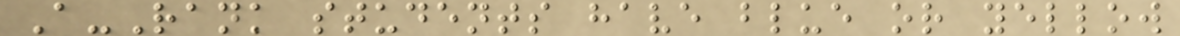A-Rank students have blue or yellow
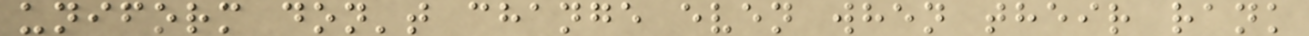uniform don't change even when their rank
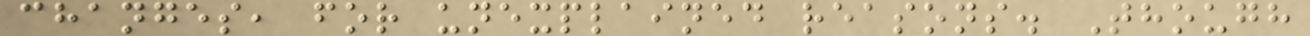changes, for unexplained reasons. Though
